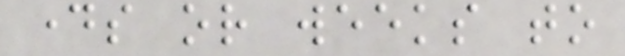days or weeks to
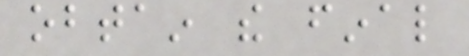obtain the final
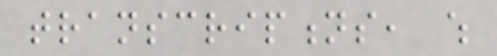transcriptions, which
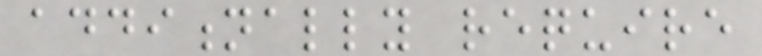additionally require
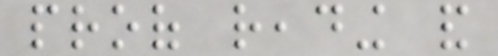proof reading and
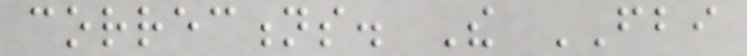corrections. The FBI
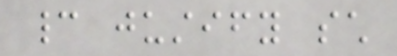cannot justify such
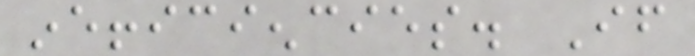inefficiencies. If
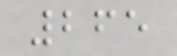265
